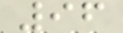96
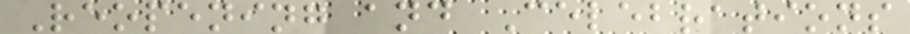Reopening and Celebrations
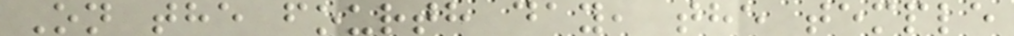On the fourth day, the temple
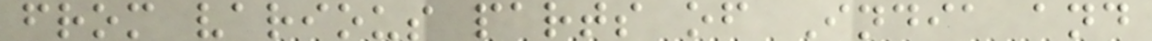from various parts of India and
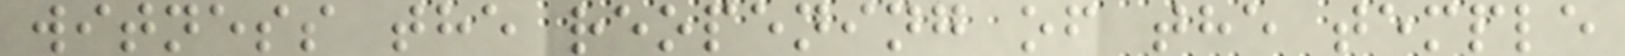witness the reopening of the temple
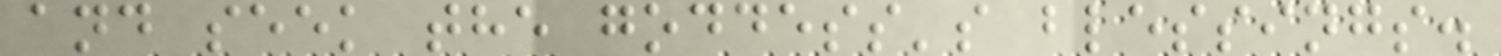and seek the goddess's blessings.
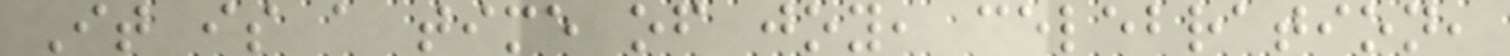It is a time of joy, celebration,
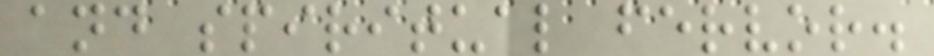and spiritual fervor.
